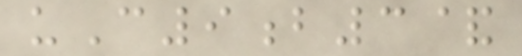uC9b3&
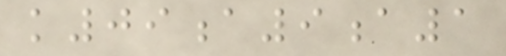k09a9a1
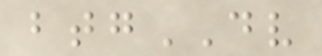btgDV
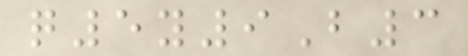q5y9B3
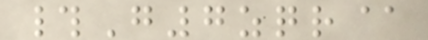#G7zqr@
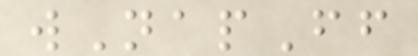wNapFf
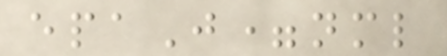epaJ=nml
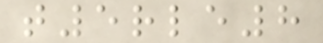t5rle8
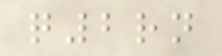q2rn
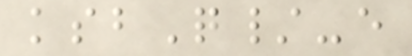ksbQ/-e
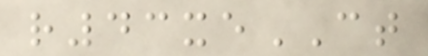r43xeCT
